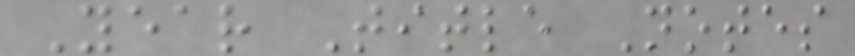Year Title Notes
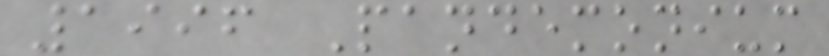1996 Pandemonium
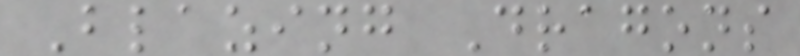Blazing Dragons
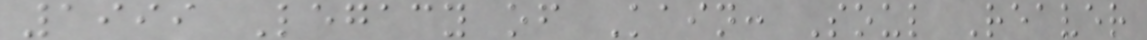1999 Legacy of Kain: Soul Reaver
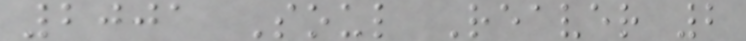2001 Soul Reaver 2
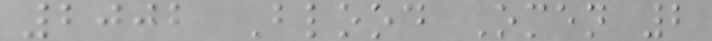2002 Blood Omen 2
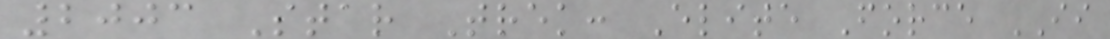2003 Star Trek: Elite Force II
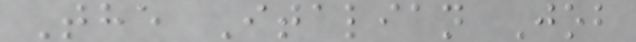The Italian Job
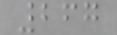267
